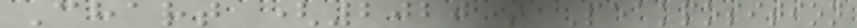Chart (2020) Peakposition
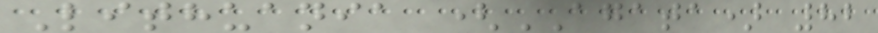Lithuania (AGATA) 82
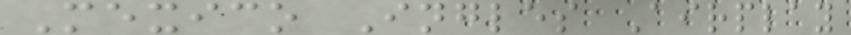Mexico Ingles Airplay
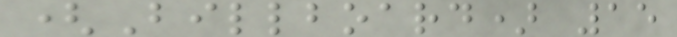(Billboard) 15
